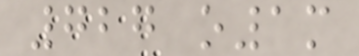727 o1m
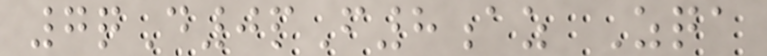7qD0pF8az Zqa
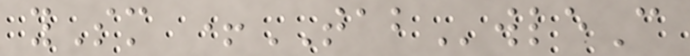ySm +TABwleC
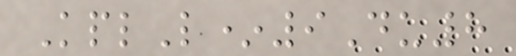KplL*9Du8
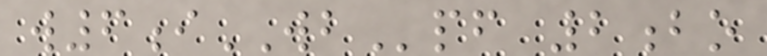w6iWBpf 2bo
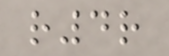r4r
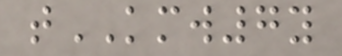tKMW7y
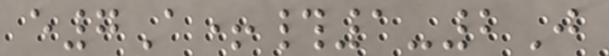e7A+#1-2J
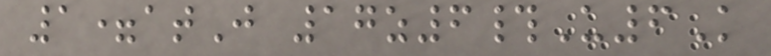1=atJ 17z6#U6K
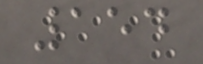154
